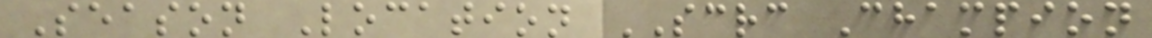Season Location SCRC Champion
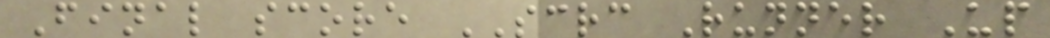Final score SCRC Runner Up
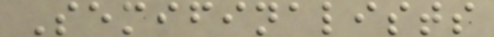Semifinalists
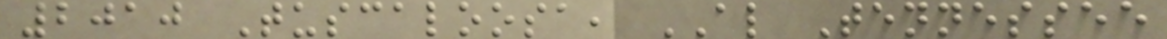2010 Tuscaloosa, AL Tennessee
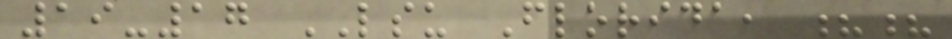19-17 LSU Florida, ??
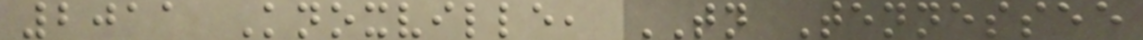2011 Knoxville, TN Tennessee
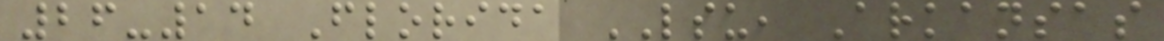26-14 Florida LSU, Arkansas
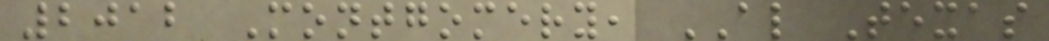2012 Montgomery, AL Texas
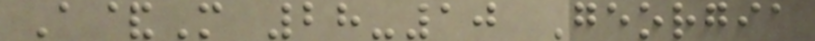A&M 28-10 Georgia
